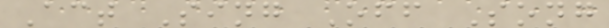Act Sing Off Song
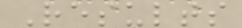Results
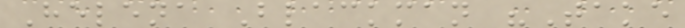Helena Blackman "Take
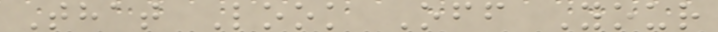That Look Off Your
